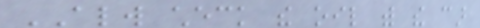ALWAYS check the oil with the car
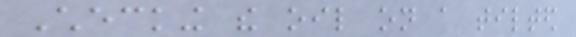Checking the oil on a tilted
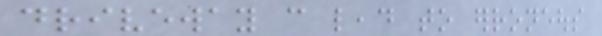driveway can lead to erroneous
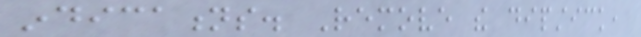indications. Remove the dipstick,
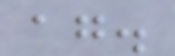again.
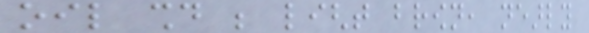oil should be light brown, nearly
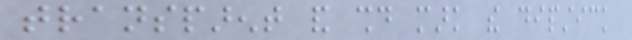transparent and should mark the dipstick
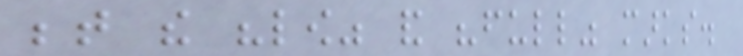between the "low" and "full" marks.
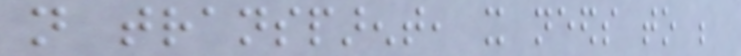not transparent, it needs to be
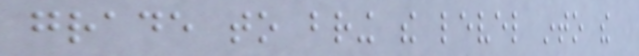grade to bring the level into the
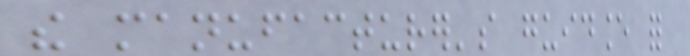the manufacturer's guidance for
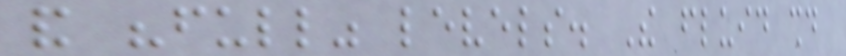and "full" levels. The fluid should
